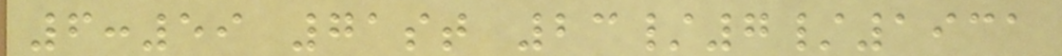6:59 71st 23/7/1931
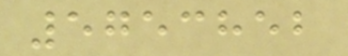5753852
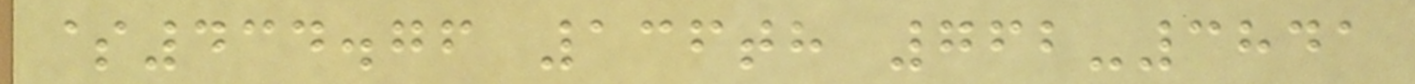$434.76 136th 762-3841
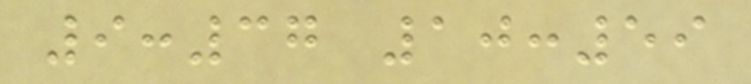9:37 10:59
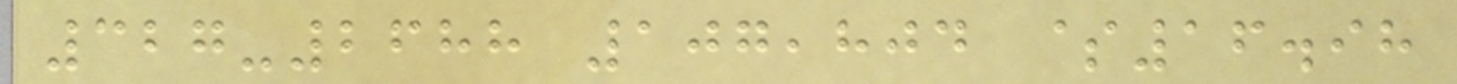327-2688 107,804 $16.98
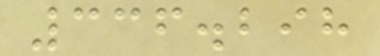336.298
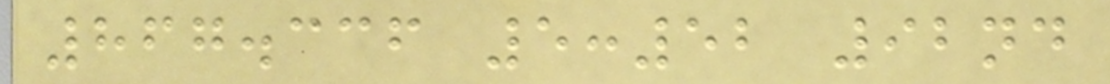867.336 5:52 92nd
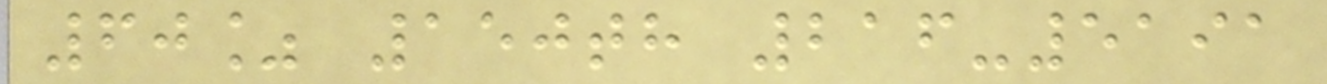60% 150th 216-5191
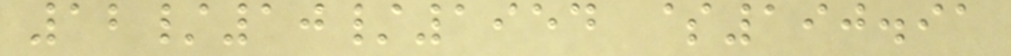12/10/1954 $190.91
